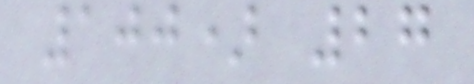100) 27
